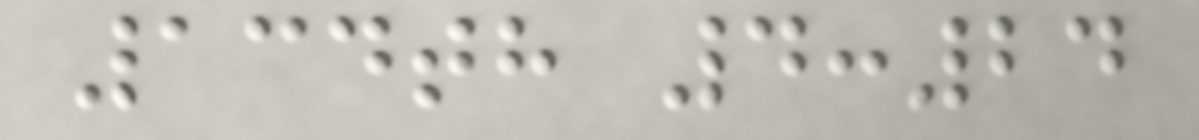134th 4:24
